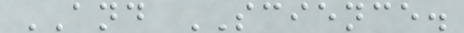AND SCIENCE.
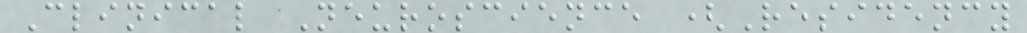Clinical Neuroscience (Residency
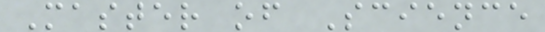Master of Science
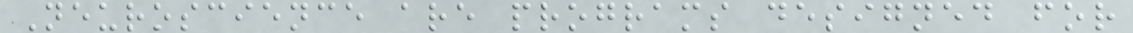Neuroscience are programs designed for
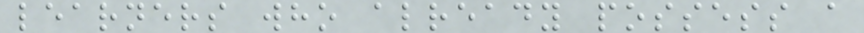learners who already possess a
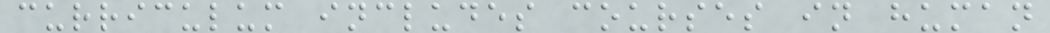curriculum includes courses in human
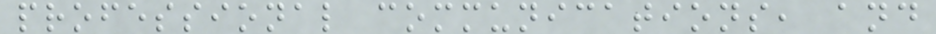professional communications, and
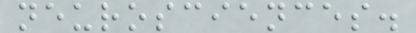neurosciences.
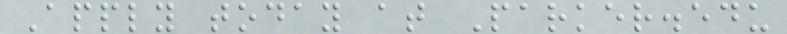Apply today at Parker.edu
